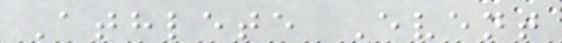Athlete Event
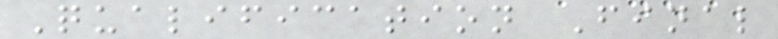Qualification Final
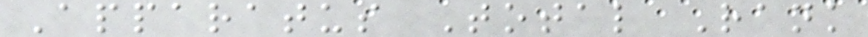Apparatus Total Rank
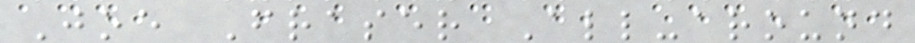Joe Fraser All-around
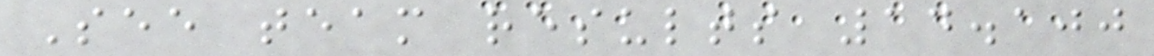See team results 14.100
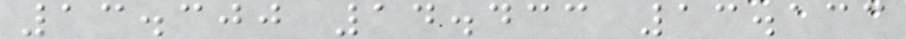13.300 14.433 13.133
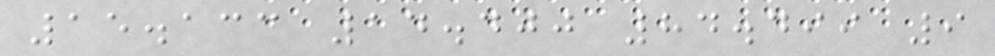15.133 14.400 84.499 9
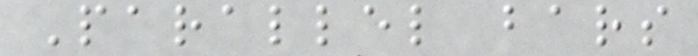Parallel bars
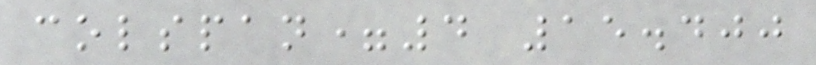colspan=4 15.400
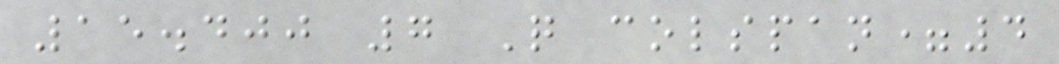15.400 7 Q colspan=4
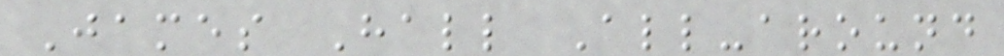James Hall All-around
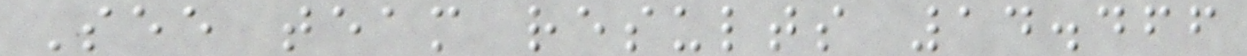See team results 14.466
